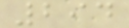294
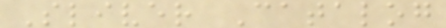Sliver Catalog
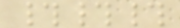###
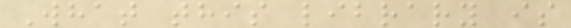What this library is
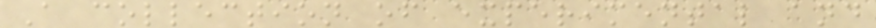A collection of experimental and
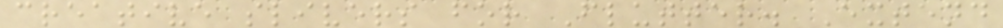creative slivers for Flutter. Extend
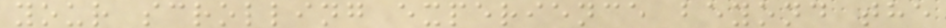your scrolling experience beyond the
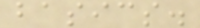basics.
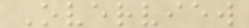Overview
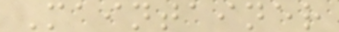Maintainer
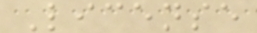License
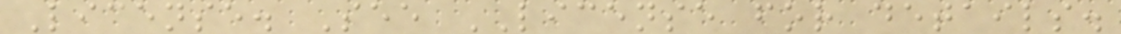License. See LICENSE for details.
